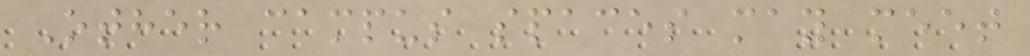Other campus spaces may meet
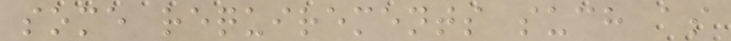some requirements such as
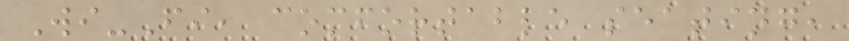Wi-Fi, comfortable seating,
